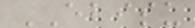EBISU
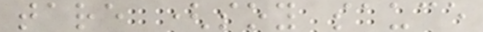tare (soy sauce
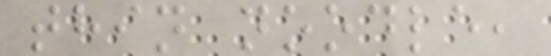thin noodle,
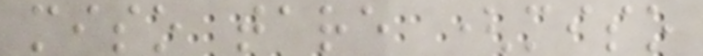miso tare (miso
